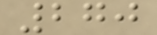270
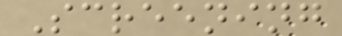Screening
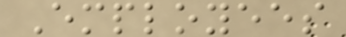Employees
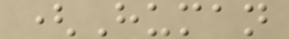(Human
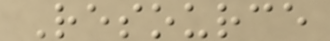Resource
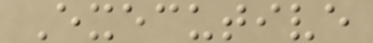Executive
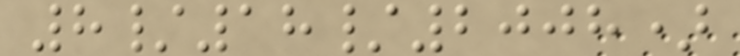8/18/2008)
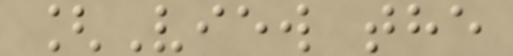[View the
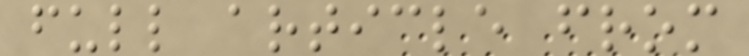full article from
